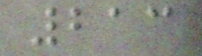213
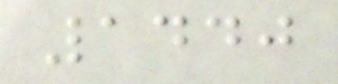1440
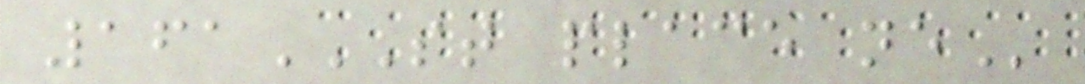161ST PLACE NE
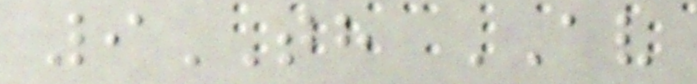9TH AV
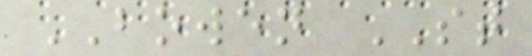BOWEN ST
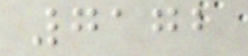7172
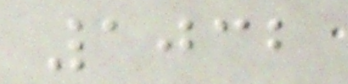1032
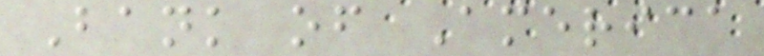Bank of America
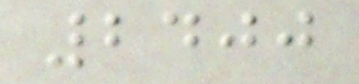2400
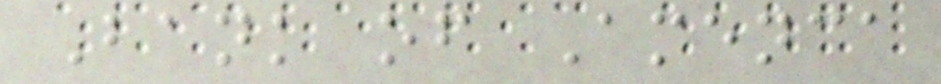Bank of Amenca
